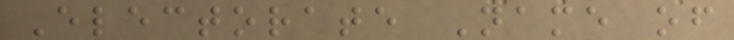Electorate Name of
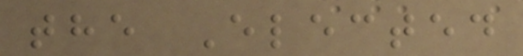the Elected
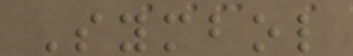Symbol
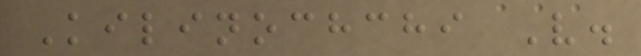Kilinochchi V.
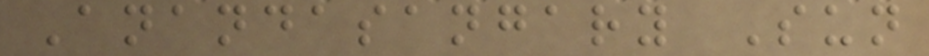Anandasangary Sun
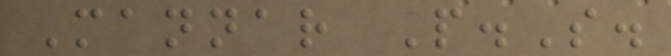Mannar P.S.
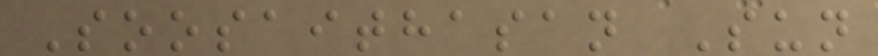Soosaithasan Sun
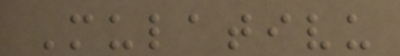Mulativu
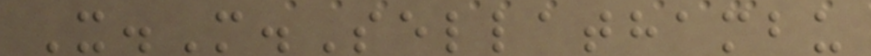X.M.Sellathambu
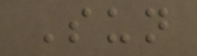Sun
